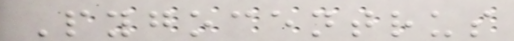Pygocentrus
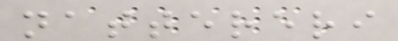nattereri
